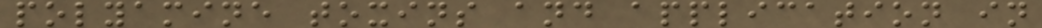polyamine toxins and application in
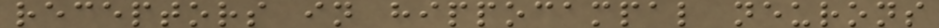receptors in hippocampal neurons
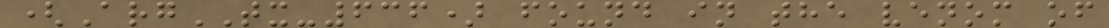(ArgTX-636) found in the venom of
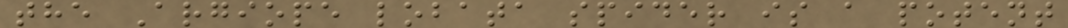the Argiope lobata spider is a potent
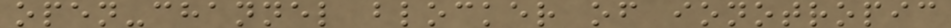open-channel blocker of ionotropic
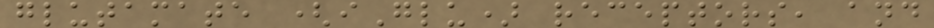glutamate (iGlu) receptors, and
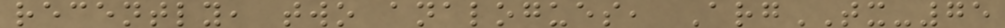recently, two analogues, ArgTX-75
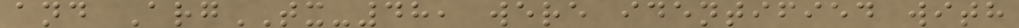and ArgTX-48, were identified with
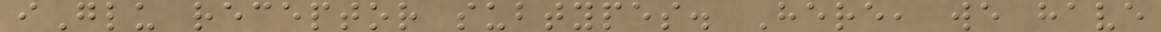iGlu receptor subtypes. Here, we have
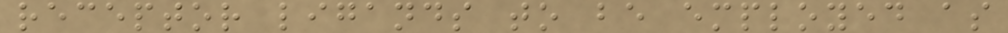receptor ligands to be employed as
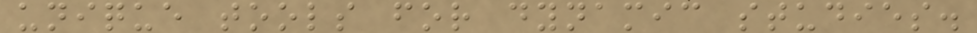unique tools for dynamic studies.
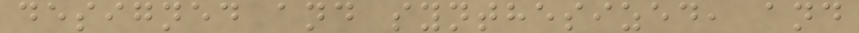designed and synthesized, and
